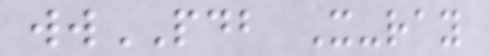wwPDB X-ray
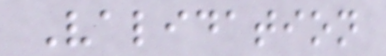Validation
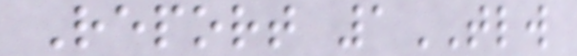Report 1TLW
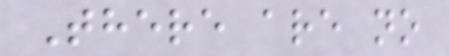There are no
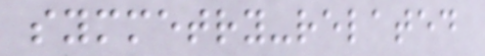symmetry-related
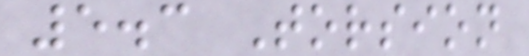5.3 Torsion
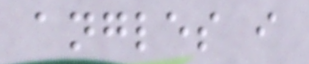angles i
